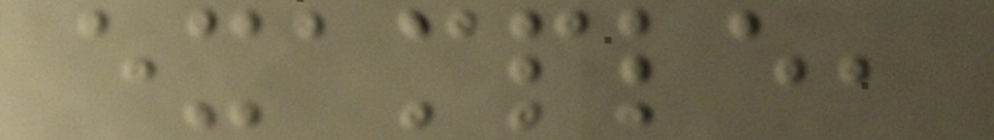example,
